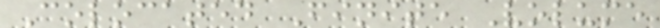Colocated Finite Volume
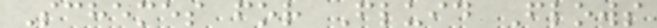Schemes for Fluid Flows
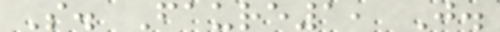S. Faure1, J.
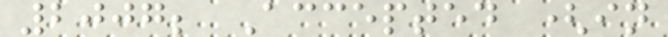2007; Accepted (in
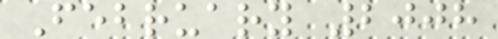February 2008
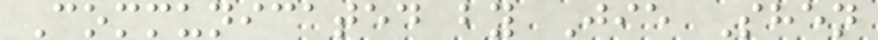Communicated by Jie Shen
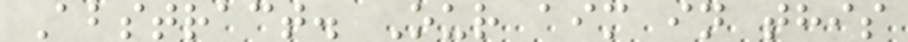Abstract. Our aim in this
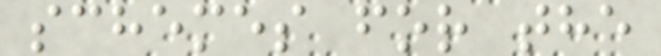schemes for the
